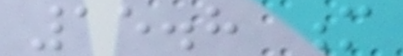15.8 m
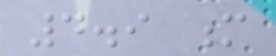4.9 m
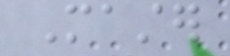Master
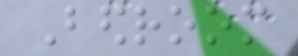Bedroom
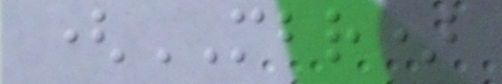(MBR)
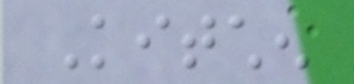Kitchen
